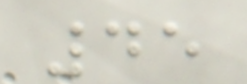45
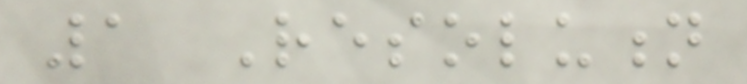1 Resolution
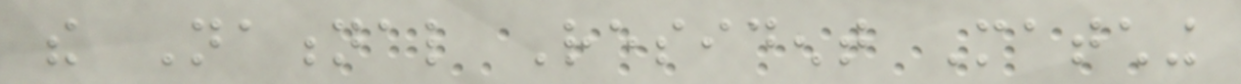the National Resident Matching
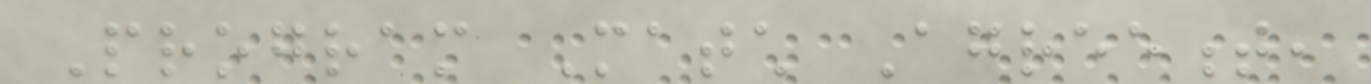Program Match Agreement,
